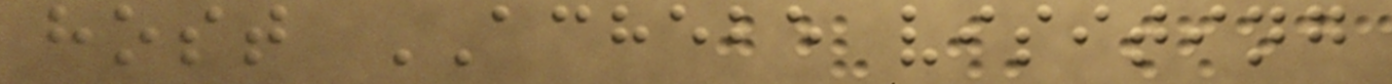host ACHEBE visiting
